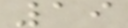19
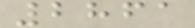2861
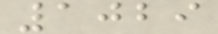1029
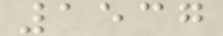1537
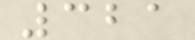321
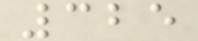325
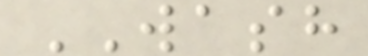WASH
